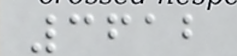3612
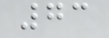73
